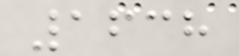1638
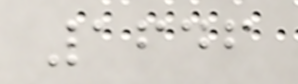1646
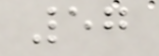57
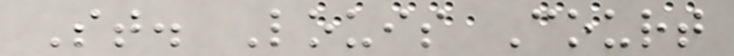St. Louis Court
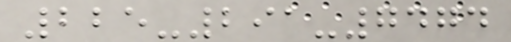225-291-7474
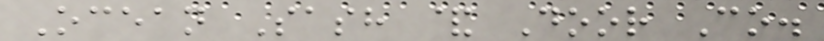Ocean Sash & Door Co.
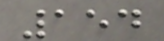154
